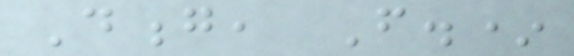Dong, F.*
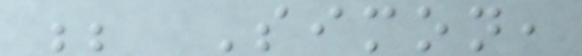; Simon,
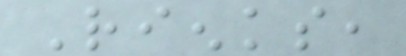Rienks,
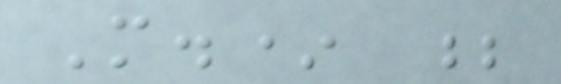M.* ;
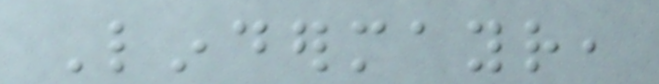Lindermayr,
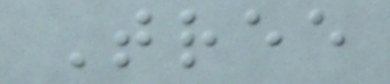Tree
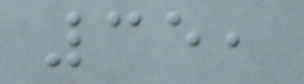35,
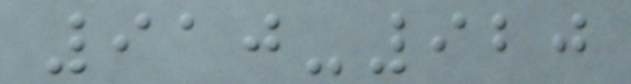910-920
